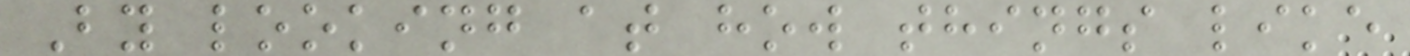By looking at how things like
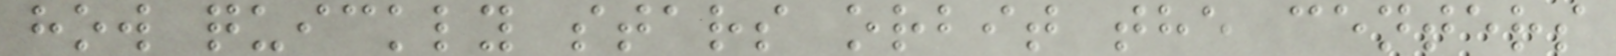how quickly stars orbit the centers
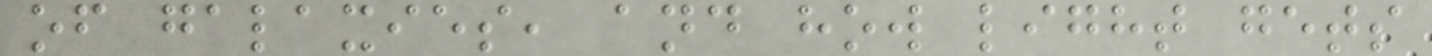of galaxies, and how light gets
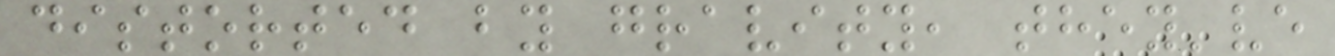distorted by gravity, they've
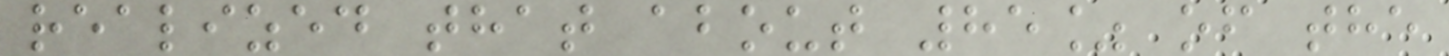realized that about 85% of the
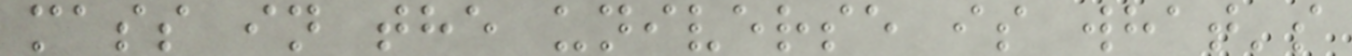mass in the universe is what's
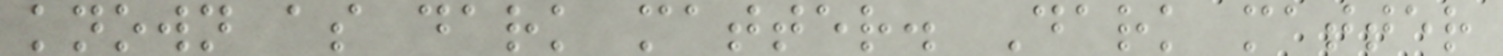known as dark matter. Dark matter
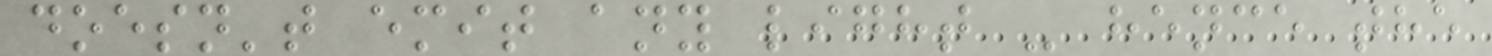doesn't emit any light - hence the
